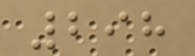298
